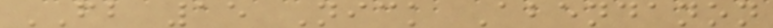FB 15 Nick Abendanon
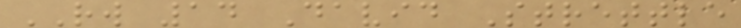RW 14 David Strettle
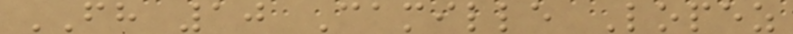FH 10 Camille Lopez
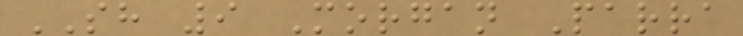SH 9 Morgan Parra
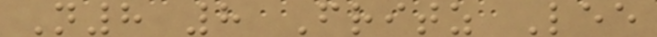N8 8 Fritz Lee
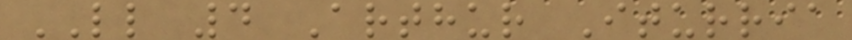LL 4 Arthur Iturria
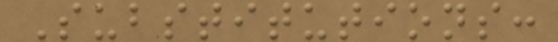Substitutions:
